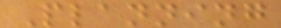Planning
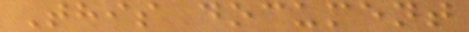This document
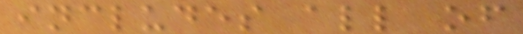includes all of
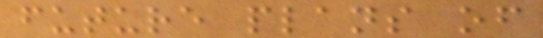future plans of
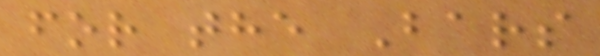for the Bars
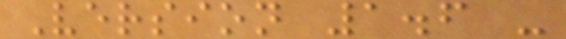Version 1.6 -
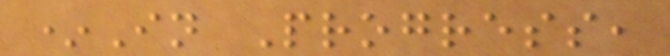*In Progress,
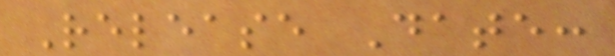Release Date:
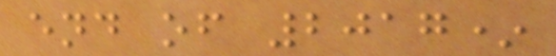end of 2017*
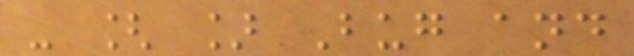- [ ] Bug and
